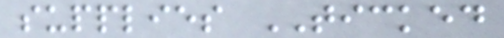supplies TICKED
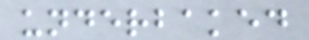underbaked
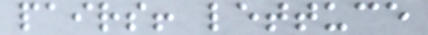pairs! lettuce
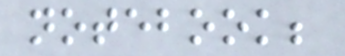notebook;
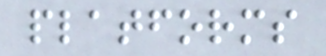platforms
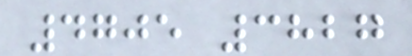4705 3827
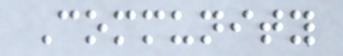Community
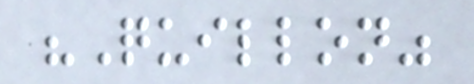"Quillon"
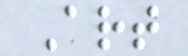Art
